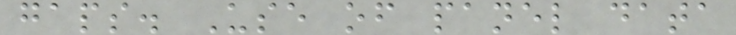gaps. Use of panel data
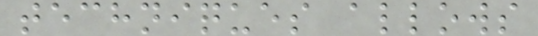techniques allows
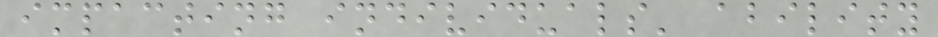impacting individuals' ability
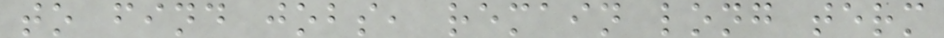to find jobs, remain long term
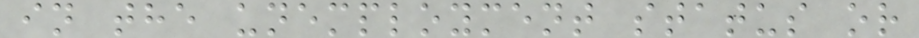in the unemployment status or
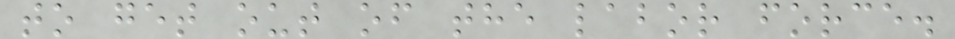to get out of the labor force.
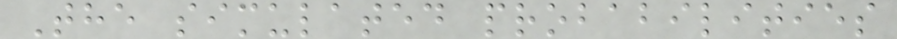The simulated probabilities
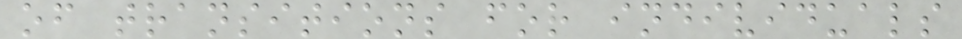of transitions for individuals
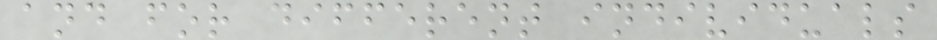and for different individuals
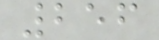256
